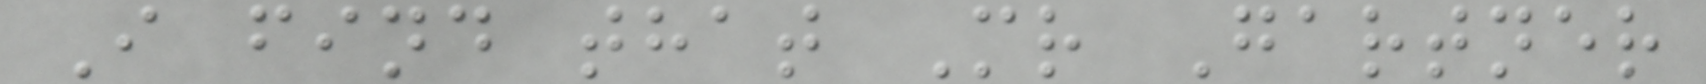I find that Mr Gartner
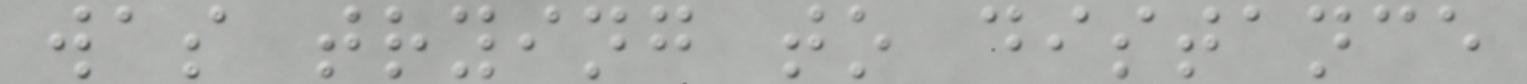was trying to distance
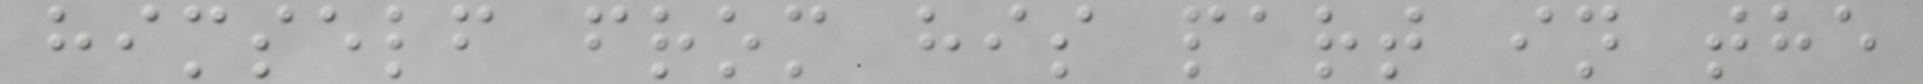himself from his part in the
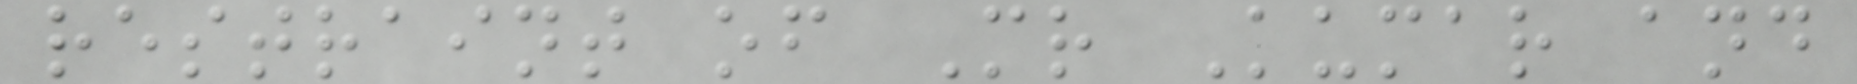restraint of Mr Kumar and
